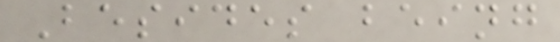Besides being
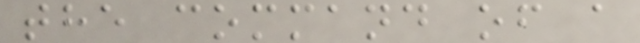the command of a
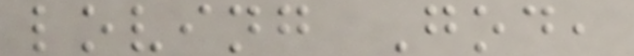loving God,
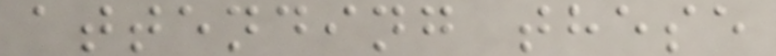attending these
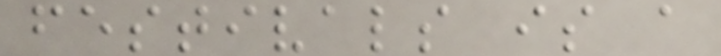festivals is a
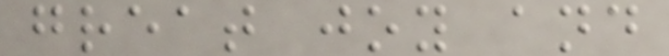great joy and
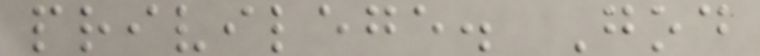privilege. God
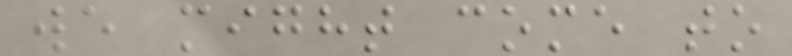we might come to
